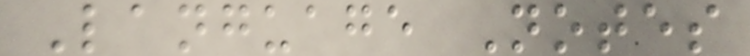Language Notes
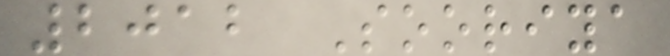2012 Sooriya
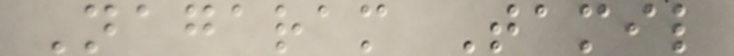Nagaram Tamil
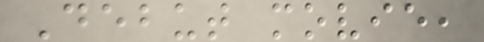Debut movie,
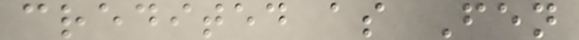credited as Fen
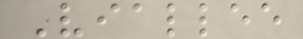Viallee
